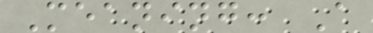Meaning: A
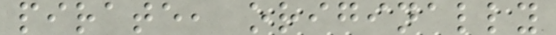pirate, originally
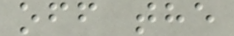off the
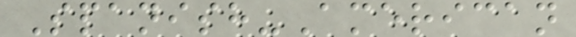Spanish-American
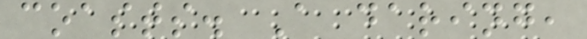coasts. A daring,
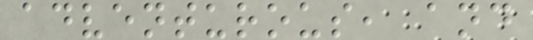adventurous, and
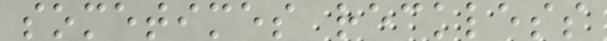sometimes reckless
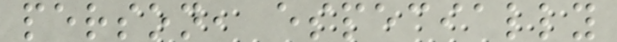person, especially
